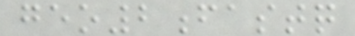geo2fastq
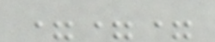===
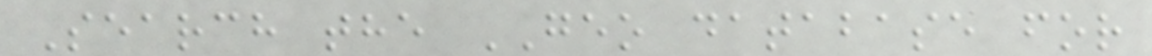Search the GEO database for
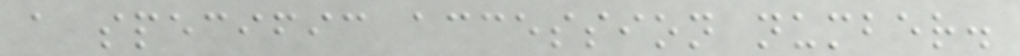a specific accession number.
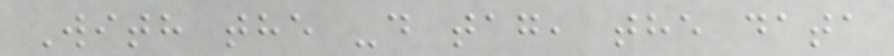With the -d tag, the data
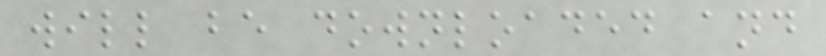will be downloaded and
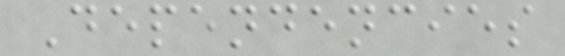Dependencies
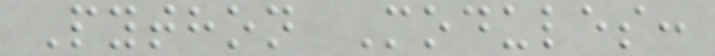Python Modules:
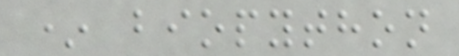* biopython
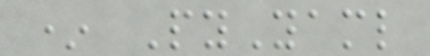* PyYaml
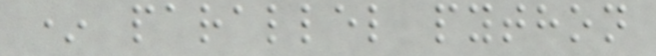* parallel python
